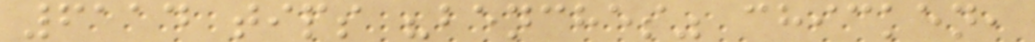6114 tips "benches" chicken,
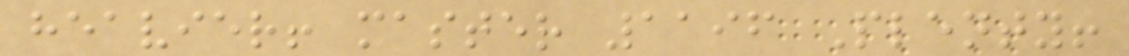heavier! master 1196 Plenty!
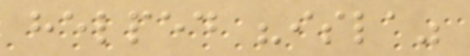helped "isla"
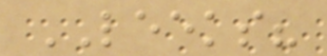LEEKS?
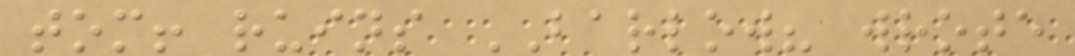tom! ruins BARLOW? wrote
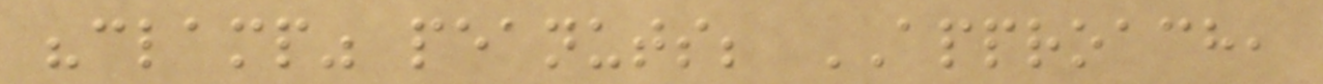"clamp" peanuts; APPROACH,
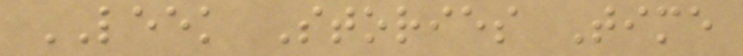LEEK Stories Time
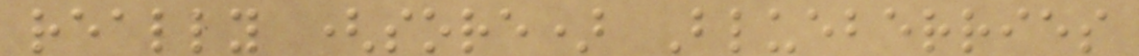really (sore) Blueberries
